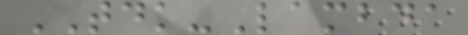TDK-Lambda
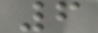6
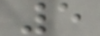5
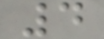4
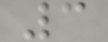3
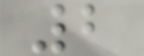2
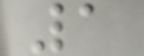1
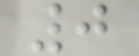0
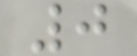0
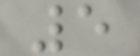5
